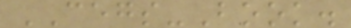CEGS-Book.
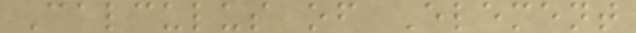Calculus of Element
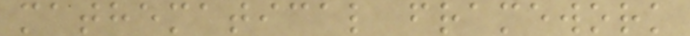mathematical framework
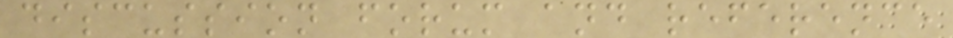discussion forum and reference
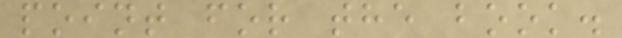point for the book.
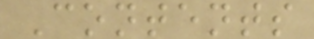Contents
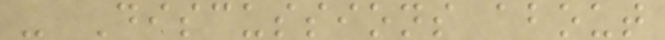- Discussions about
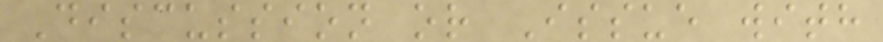Discussion or Issue with
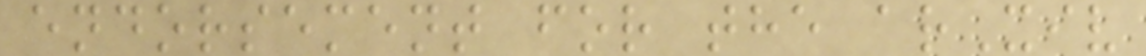endorsement for the arXiv
